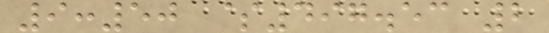9:50 $497.53 2
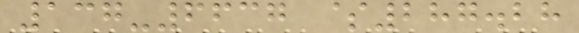137-6637 $287.28
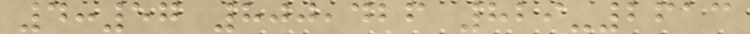4:57 800,426 829-2613
